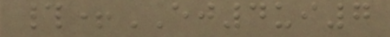#+EJ4ui7
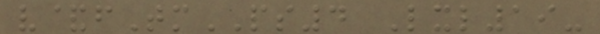v&fTmPS4 Lxl19-
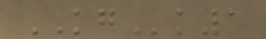KGk1
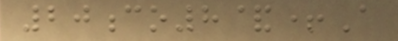20co8&+A
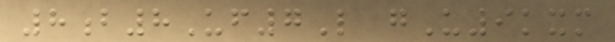8b8Uf7L gU9kxm
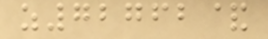z72762&
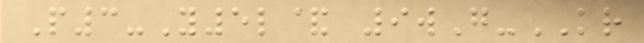P3-Y5l& 9wG-KR
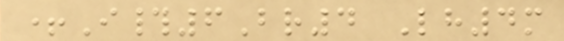+I#6Br4 Lh4m
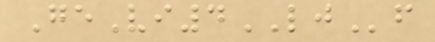GeVi4LJf
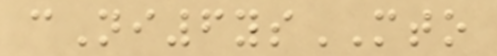cNi6ysMTO
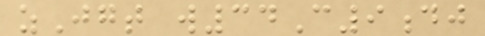zJgt w34C9dj
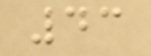43
